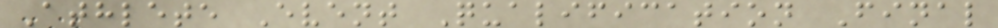Athlete Event Qualification Final
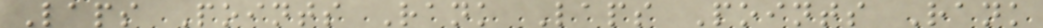Laps Points Rank Laps Points Rank
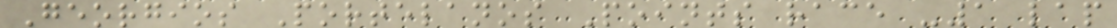Georgios Portelanos Points race -1 lap
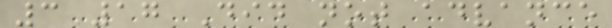3 17 Did not advance
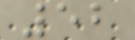52
